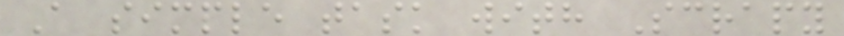A simple task with Scrapy
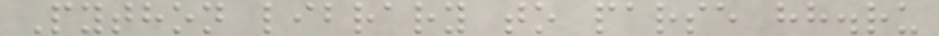Python library to parse hh.ru
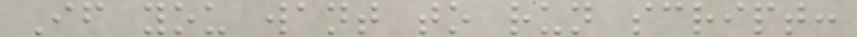If you want to run script:
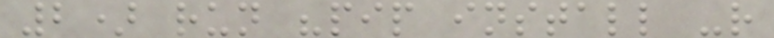2) run "pip install -r
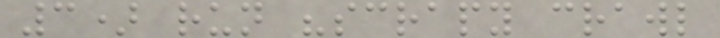3) run "scrapy crawl
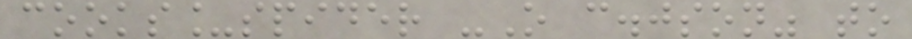cooks_spider -O c.json" to
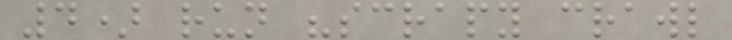4) run "scrapy crawl
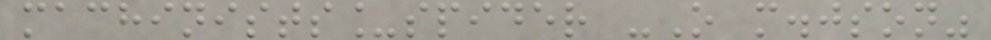machinists_spider -O m.json"
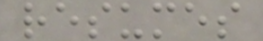resumes
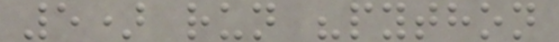5) run "python
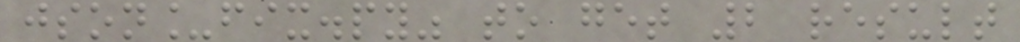json_fix.py" to get 2 result
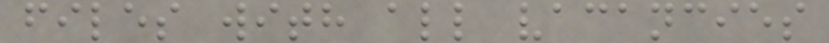files with all vacancies
